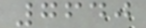7640
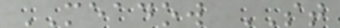MEADOW ST
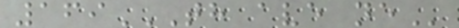169TH AVE NE
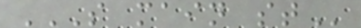S MAIN ST
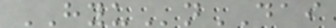HYUnDAI
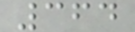364
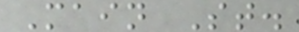Main St.
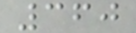360
